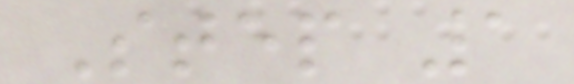Step 1
